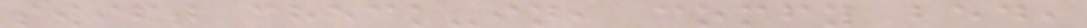swift check-in, comfy bed,
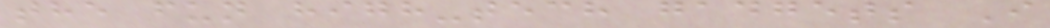the fun high-tech gadgets I
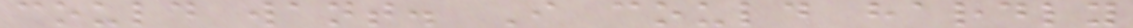could want. I could hardly
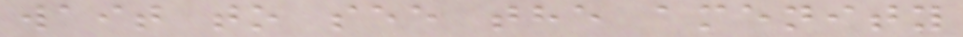wait to see the amenity
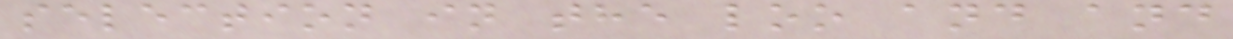selection in the loo and and
